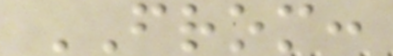FROM:
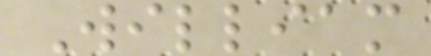William
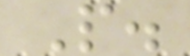P.
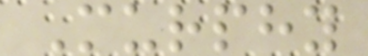Murphy
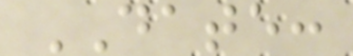DATE:
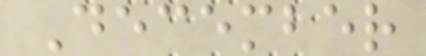December
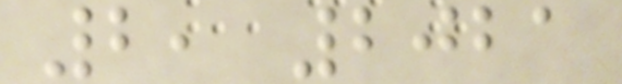2, 2021
